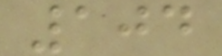104
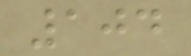104
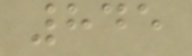845
